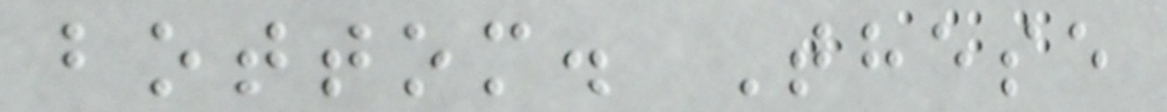bottom. These
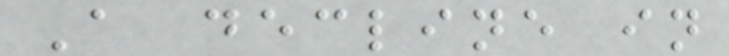A decline in
